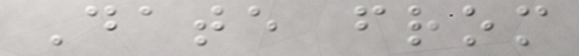Date from
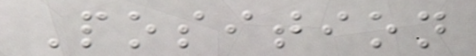Position
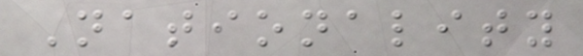Nationality
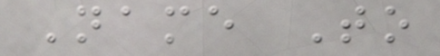Name To
